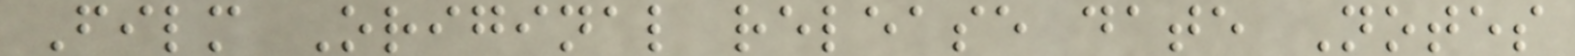Film Original release date Notes
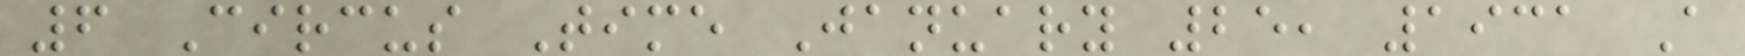6 Circus Time January 25, 1931 A
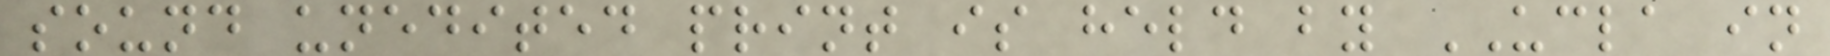sound unedited print is held by UCLA in
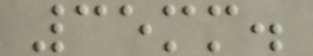35mm.
